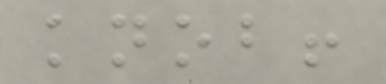knob!
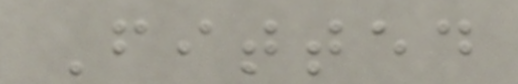Fitted
